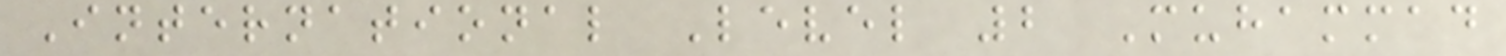International Level 2 Muhammad
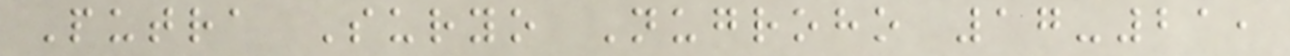Putra Suryo Nugroho 17-21,
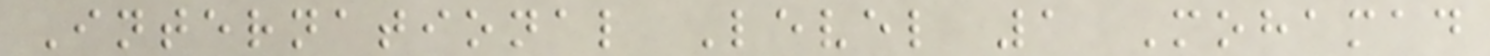International Level 1 Mohamad
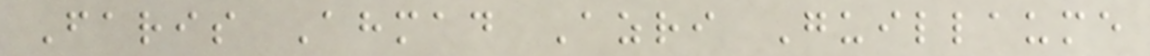Faris Ahmad Azri Guillaume
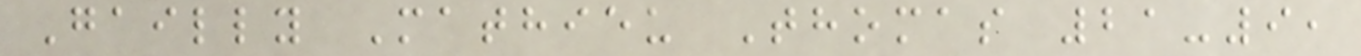Gailly Mathieu Thomas 21-9,
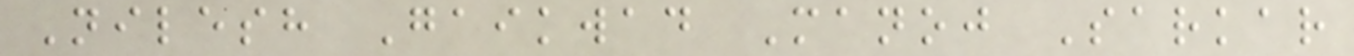Nilesh Gaikwad Manoj Sarkar
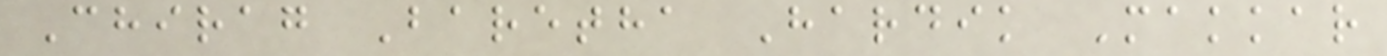Chirag Baretha Hardik Makkar
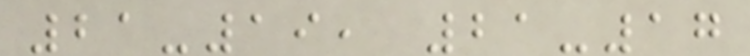21-19, 21-17
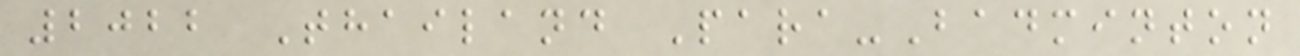2022 Thailand Para-Badminton
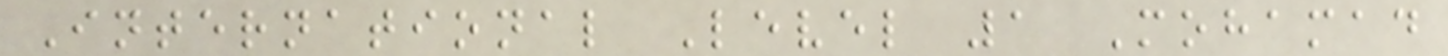International Level 1 Mohamad
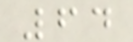64
